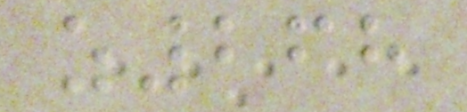z268
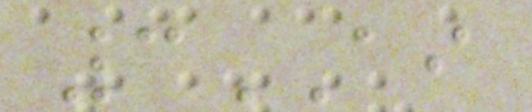3AI
